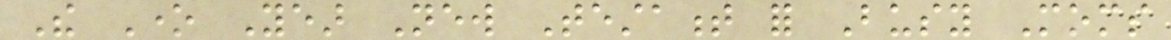The One Year New Testament for Busy Moms
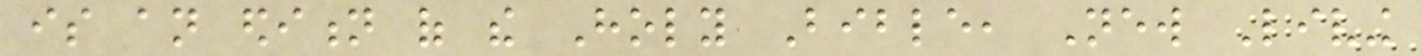is an edition of the Holy Bible, New Living
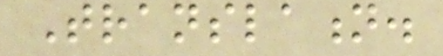Translation.
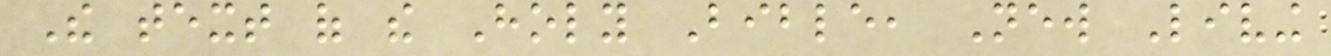The text of the Holy Bible, New Living
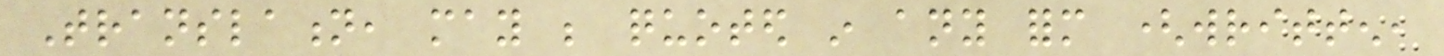Translation, may be quoted in any form (written,
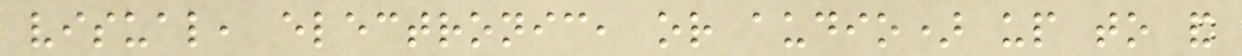visual, electronic, or audio) up to and
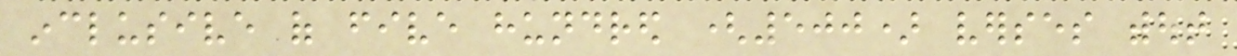inclusive of five hundred (500) verses without
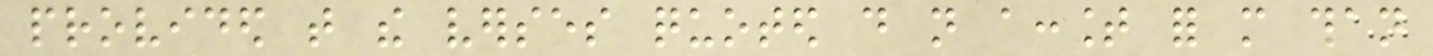provided that the verses quoted do not account for more than
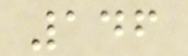146
